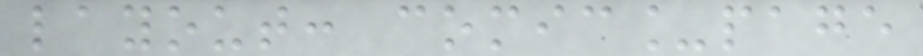layout: comic_page
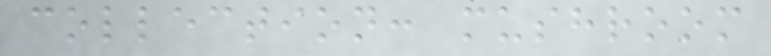collection: mushroom
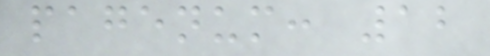pagenum: 12
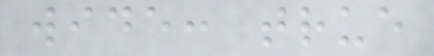wide: true
